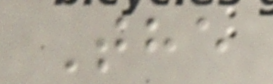The
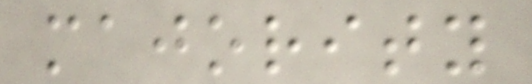majority
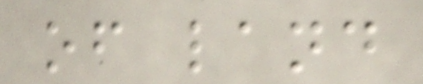of land
